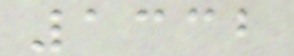1332
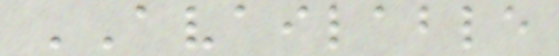AVAILABLE
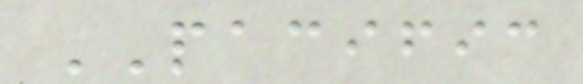PACIFIC
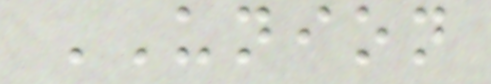UNION
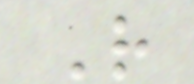R
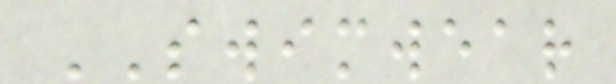SWIMWEAR
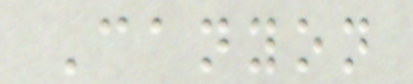Canyon
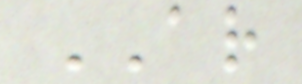AR
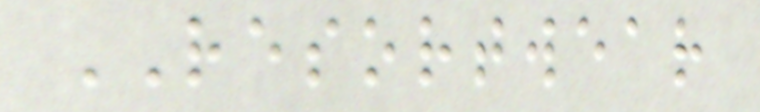RESORTWEAR
